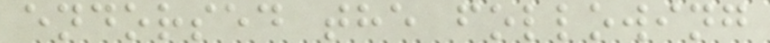endorsed the following
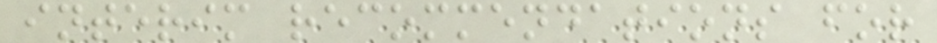interim recommendations for
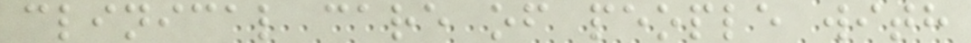clinical care of people with
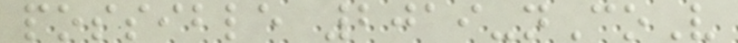possible 2019-nCoV
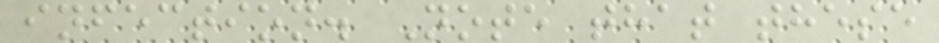infection. Note that these
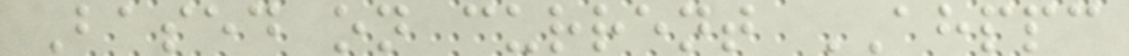Based on current AHPPC
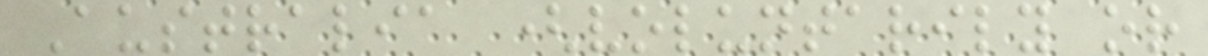Australia (voluntarily or
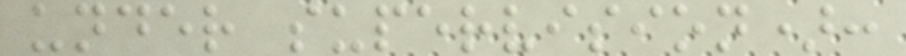under supervision):
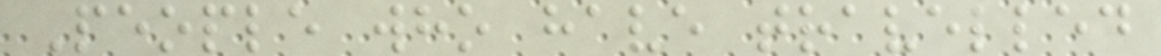People who have travelled
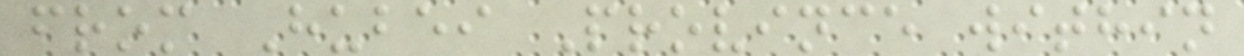from Hubei Province within
